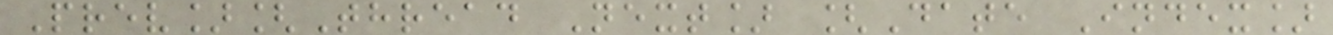Prev][Thread Next] [Date Index]
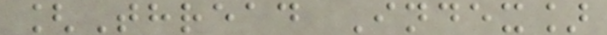[Thread Index]
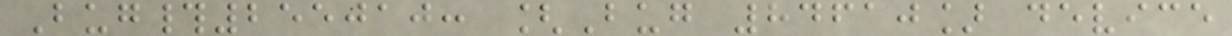Bug#255010: [Bug 84610] device
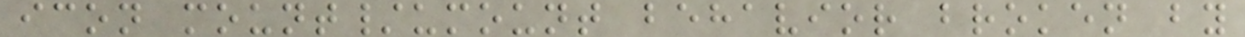icon mount/umount behavior broken by
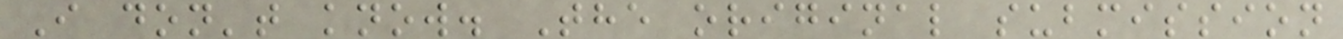I don't know. The original submission
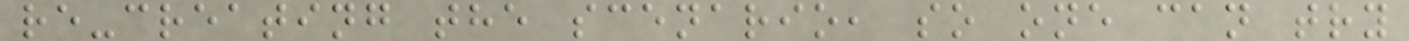re-creating the scenario, so one can try
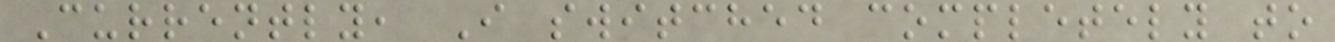Currently, I switched completely to
